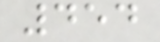454
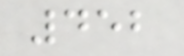452
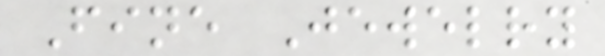Fine Jewelry
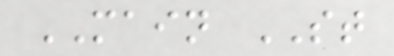MAIN ST
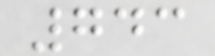743
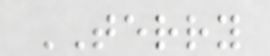TERRY
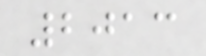2013
